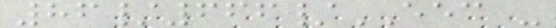86/666/EEC -
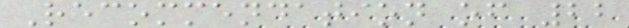Recommendation of 22
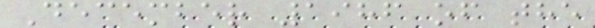December 1986 of the
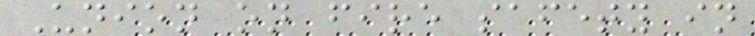Union on fire safety in
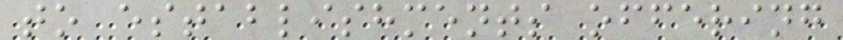to establishments offering
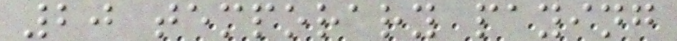20 temporary paying
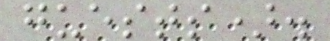guests).
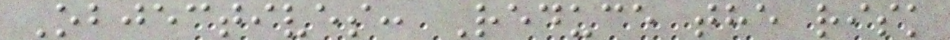Objectives: Reduce the risk
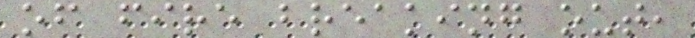of fire breaking out,
